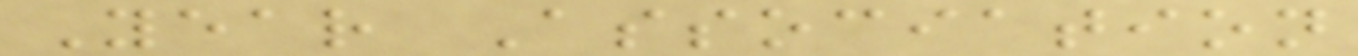Year Association
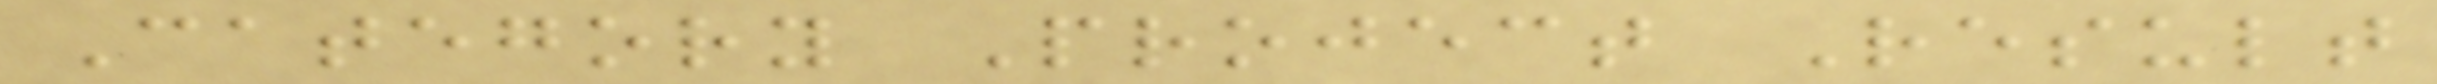Category Project Result
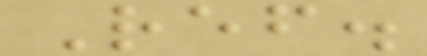Ref.
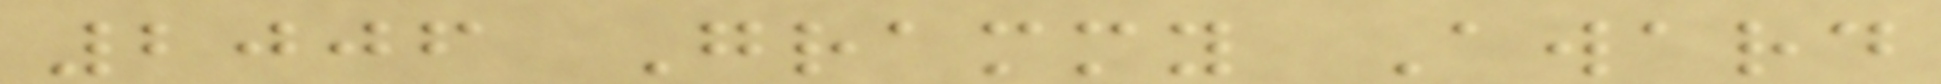2006 Grammy Award
